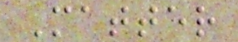Matter
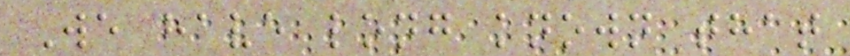We have long known that
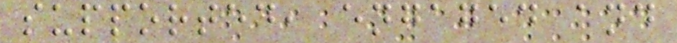supported, engaged and
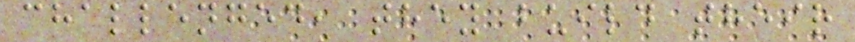challenged, they build their
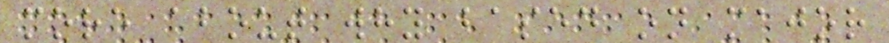more about why based on major
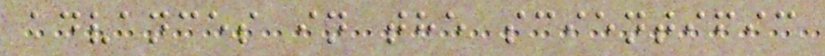advances in the scientific
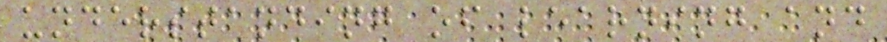understanding of learning and
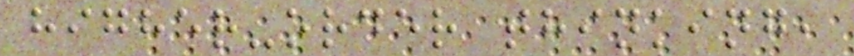higher-order thinking,
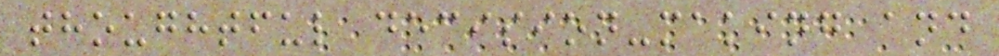thoughtful decision-making and
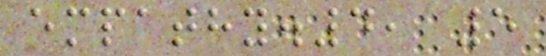empathy.4, 5
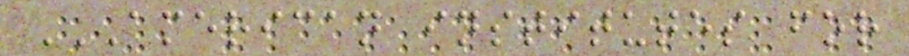AMERICAN INSTITUTES FOR
